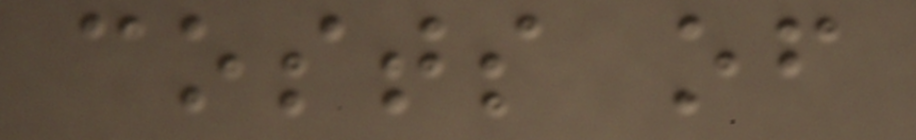costs of
